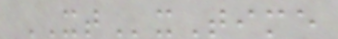XTxTime
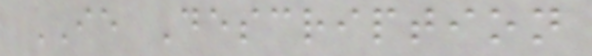IE Description
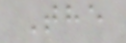The
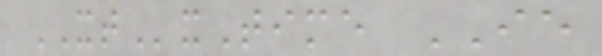XTxTime IE
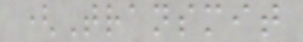(Transmit
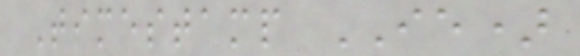Timestamp IE)
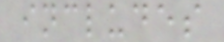includes
